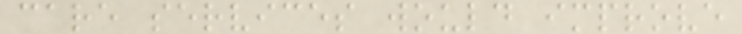care services would improve
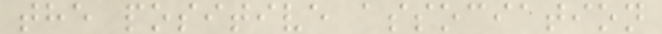the positive association
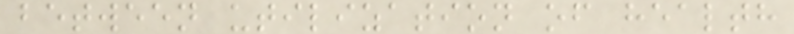between utilization of health
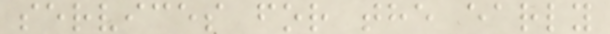services for the early
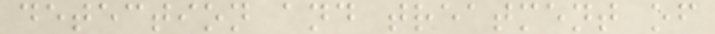detection and treatment of
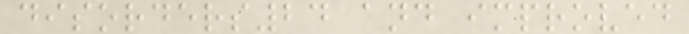disorders24 and improved
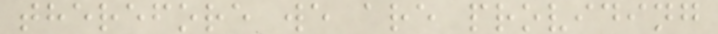therefore we are providing
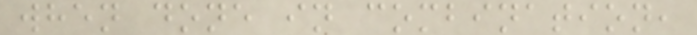when done in combination,
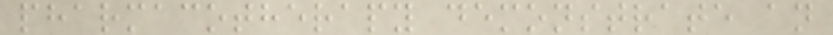pharmacotherapy demonstrate an
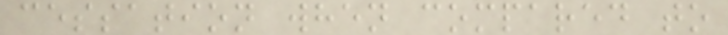cessation when compared to
